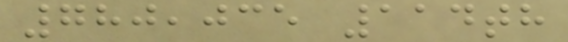780,035 114th
